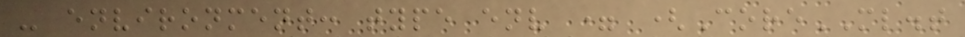- environment: type env = (CoreML.t
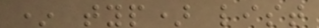* typ) list
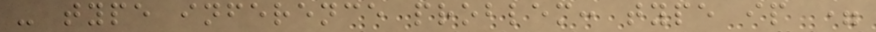- type inference problem: type ip =
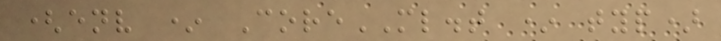(env * CoreML.t * typ)
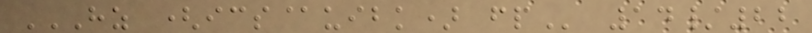HZ (ICS@UIBK) FP 14/22
